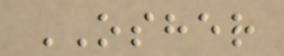OSHER
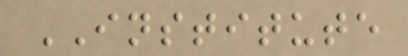INSTITUTE
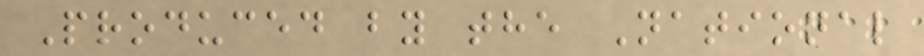Produced by the National
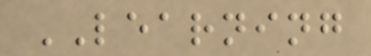LEARNING
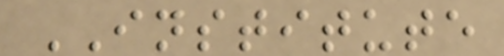INSTITUTE
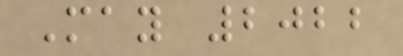May 2022
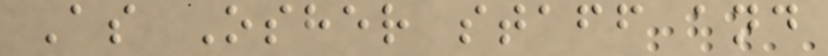As Osher staff and
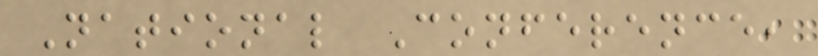National Conference,
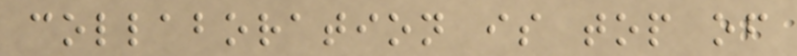collaboration is top of
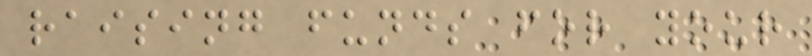raising funds for your
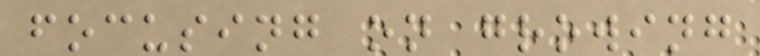focusing on growing
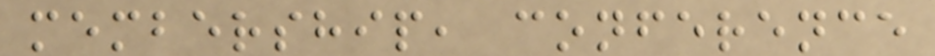membership, conference
